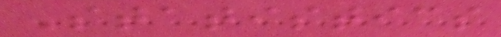Statistics
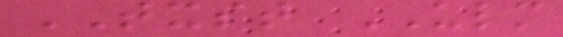TXST ULM
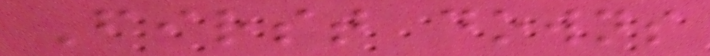First downs
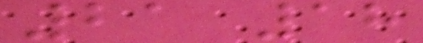21 18
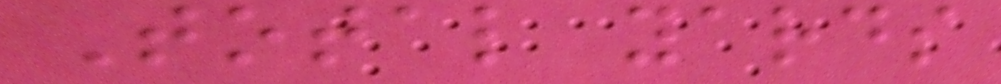Total yards
